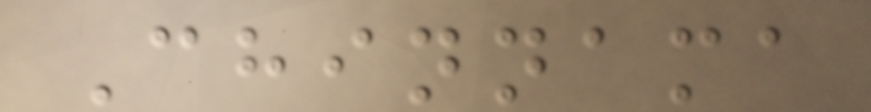Chinnama
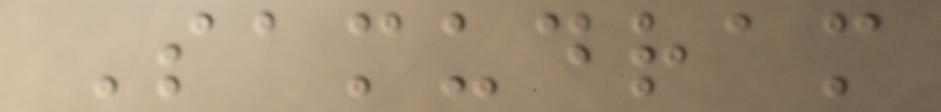Samudram
